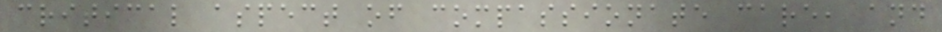critical aspect of compassionate care, and
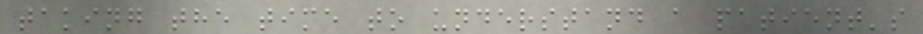taking the time to understand a patient's
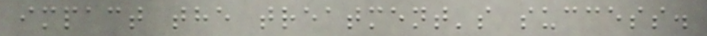impact the treatment's success.
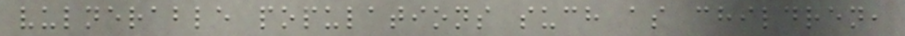vulnerable populations such as children,
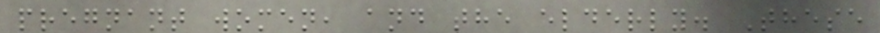pregnant women, and the elderly. These
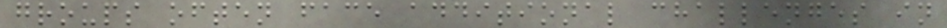groups often face additional challenges in
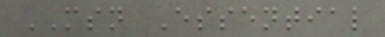MSN Essential
